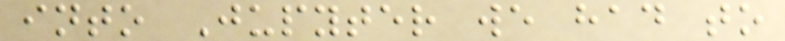into Jupyter we had to
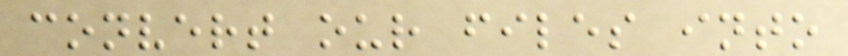convert our files into
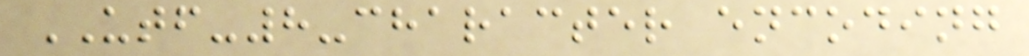UTF-8-character encoding
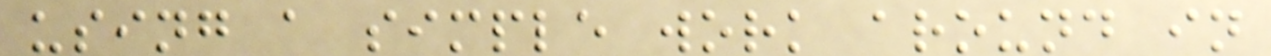using a simple work around in
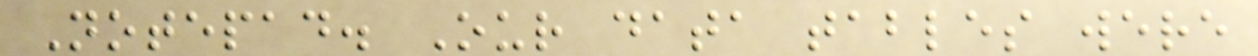Notepad. Our data tables were
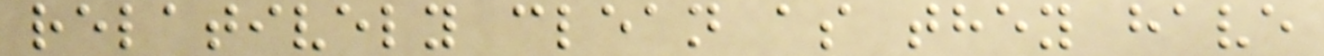relatively clean as they have
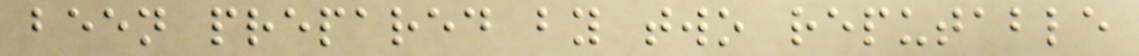been prepared by two reputable
